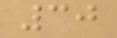30
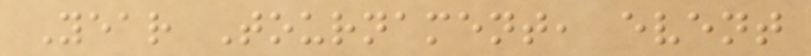Year Tournament, event
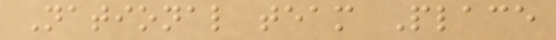National team Place
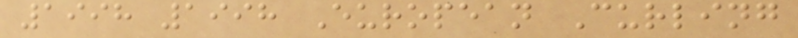1998 1998 European Curling
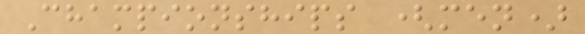Championships (men)
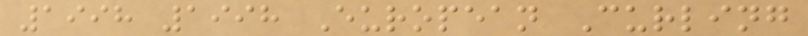1998 1998 European Curling
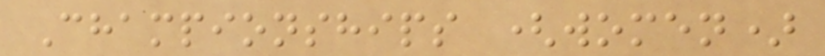Championships (women)
